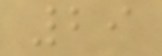29
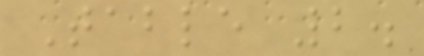Table 2.
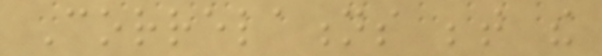Correlations between the
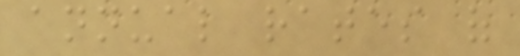annual rates of
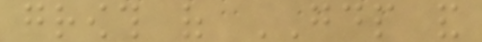growth of GDP and
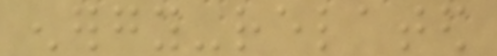energy-related
